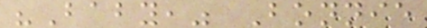"Baby," Bonnie
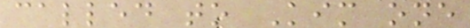called to Kim one
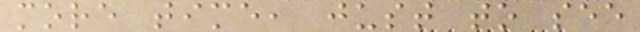more time, just to see
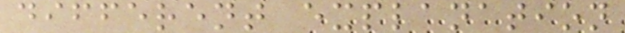different explanation
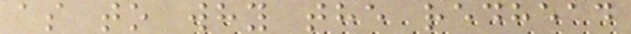as to why the redhead
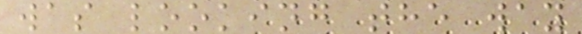was looking the way
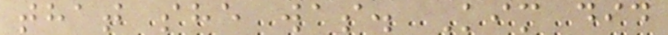that she was. Kim did
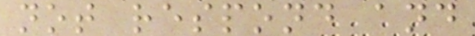not respond and
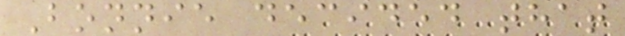Bonnie decided that
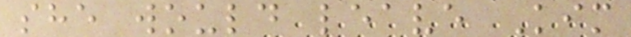she would leave Kim
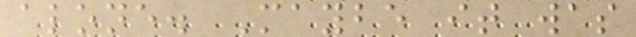alone. Maybe it was
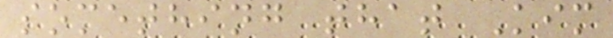something that Kim
